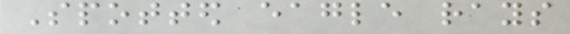Spotted eagle rays
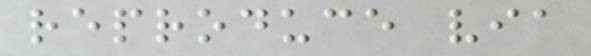reproduce via
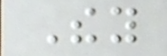They
